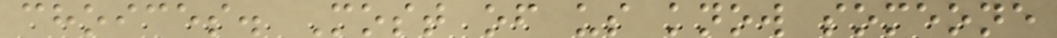choices. Most of us know someone
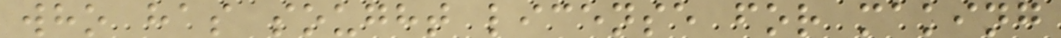who has sought license for making
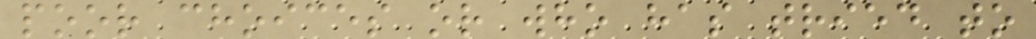poor choices or who has tried to
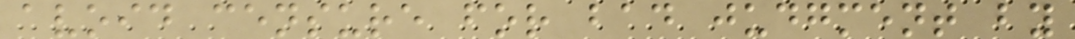avoid censure for bad judgment by
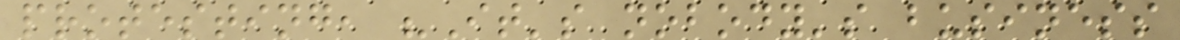protesting, "It's nobody's business
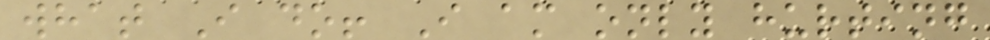what I do! I am only hurting
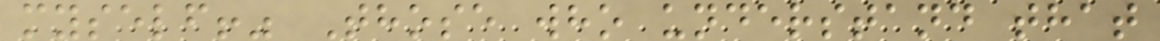myself!" Those who understand that
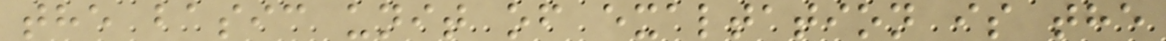the basic unit of exaltation is the
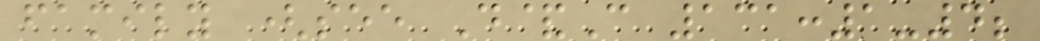family (see D&C 131:1-4;
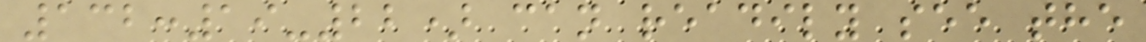132:19-22) can readily see the
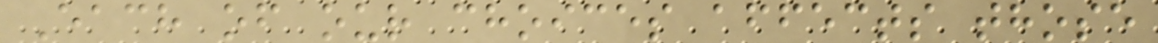Each of our choices affects those
